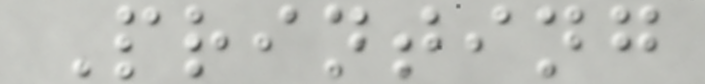Printing
